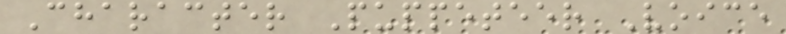Character Puppeteer Voice
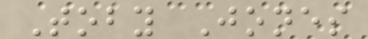Toby Jones
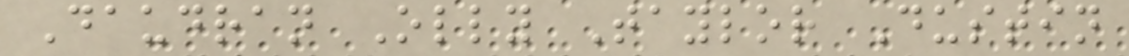Daudran Olly Taylor Dustin
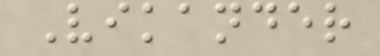Vikander
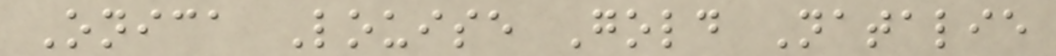Onica Louise Gold Natalie
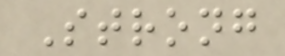Strong
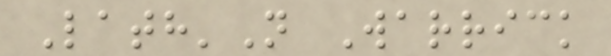Lath'N Warrick
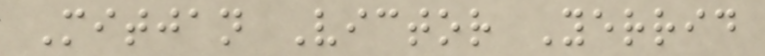Mitjan Victor Yerrid
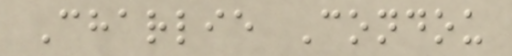Charlie Condou
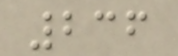236
